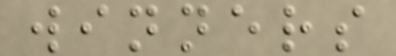winners
